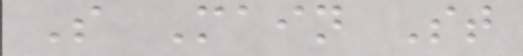S Main St
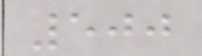500
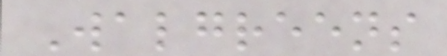Walgreens
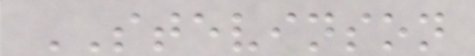STEVINSON
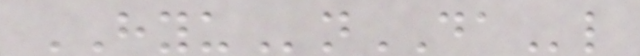HYUnDAl
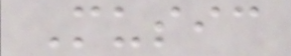Music
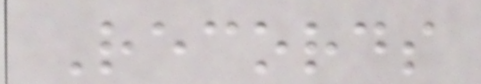Records
